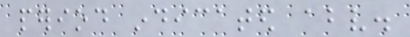period indicated above.
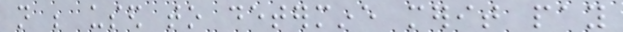not be used to determine merit pay
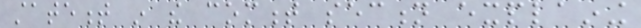statement in the comment section explaining
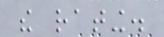the rating.
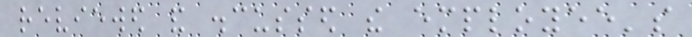reviewed and discussed the employee's
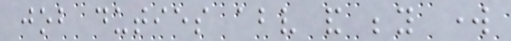job duties above and beyond work
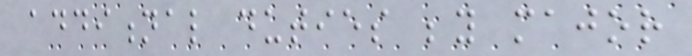additional duties beyond major
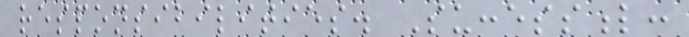responsibilities. Successful:
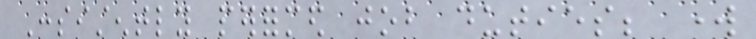Consistently performed job duties; work
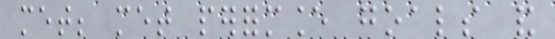met; met performance goals and
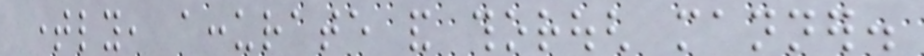timely, accurate and thorough manner.
